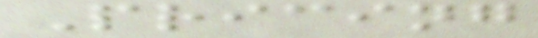Pricing
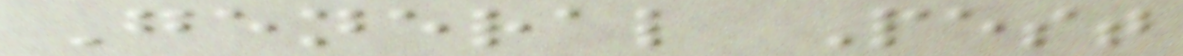General Pest
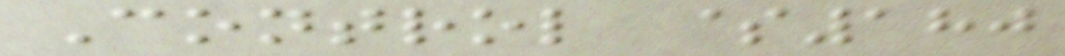Control $180
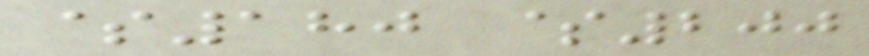$180 $200
